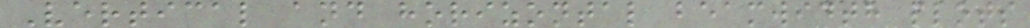Vertical and horizontal beamwidth plots
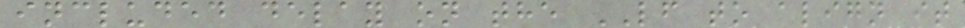included delay on the LF to align it
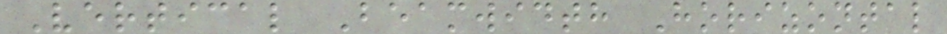Vertical Beamwidth Horizontal
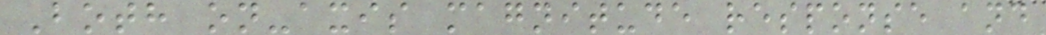Both on-axis magnitude response and
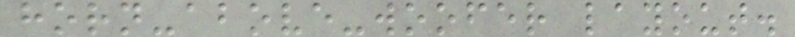horn-above-woofer layout.
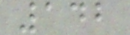142
